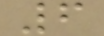6
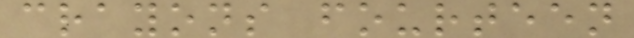crayons fourteen
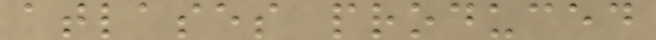atlases produced
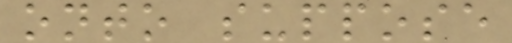onto suppose
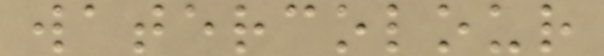watercolour
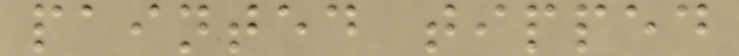painted tipped
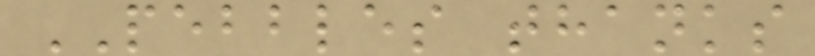PEBBLES thanks
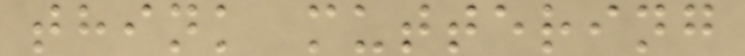think muttering
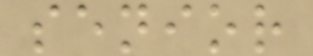senior
